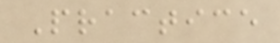Practice
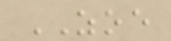ZOE
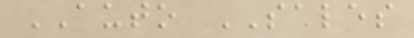AUTO SALES
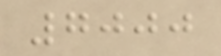7000
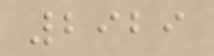2929
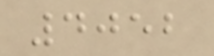4052
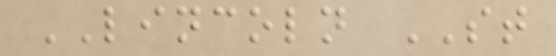LINCOLN ST
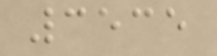3535
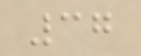37
